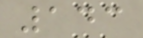143
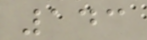143
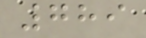789
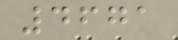4671
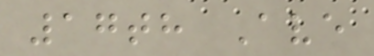17th Ave
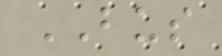BUS
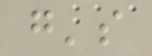g's
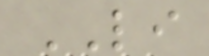LI
